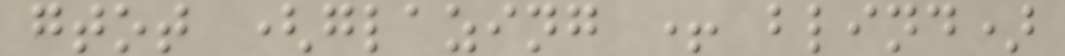gtot (glazing + blind)
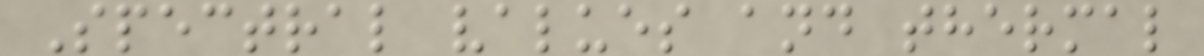Spectral values and thermal
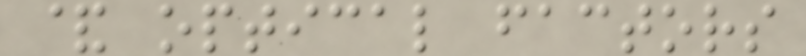& optical factors
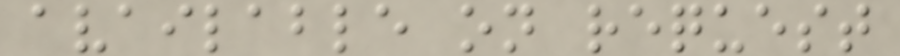available on request
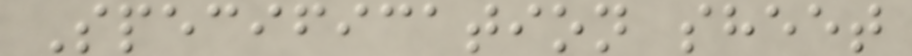Specification sheet
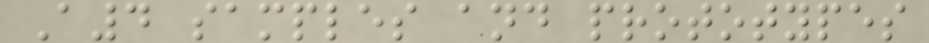A4 samples and prototypes
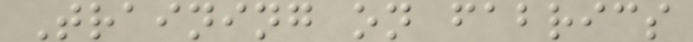Training on fabrics
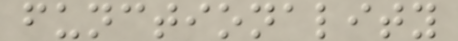functionality
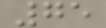75
